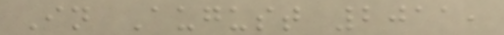In August 2011,
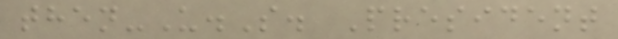then-U.S. President
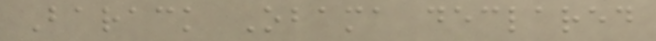Barack Obama declared
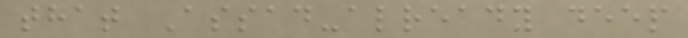that Assad-already deep
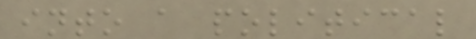into a political
